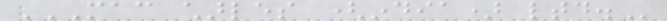MAC CHARLES (INDIA) LTD.
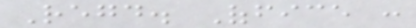Regd. Office :
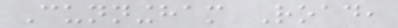Cunningham Road,
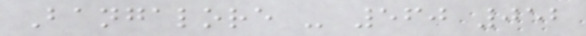Bangalore - 560 052
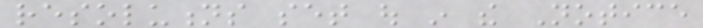resolutions set out in the Notice
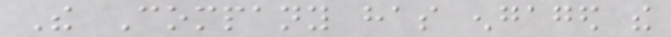The Company has engaged the
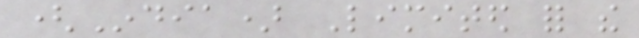(India) Limited for the
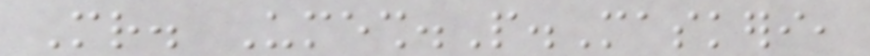Mr. Umesh.P.Maskeri,
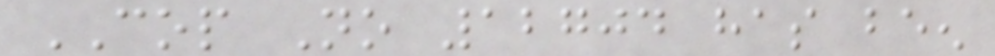COP No 12704 has been
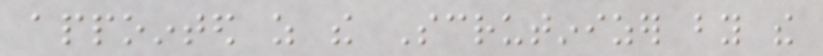appointed as the Scrutinizer by the
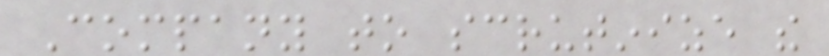Company to scrutinize the
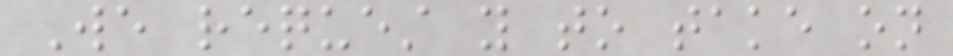We request you to take on
